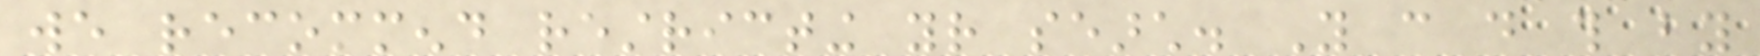we recommend restricting your search. You can do this by
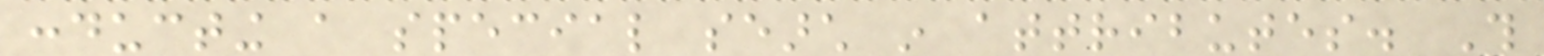conducting a special search in attributes. This
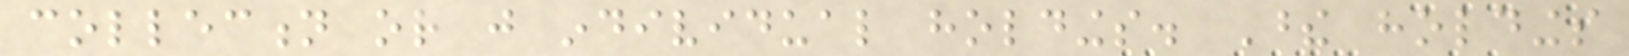collection or just individual holdings. These holdings
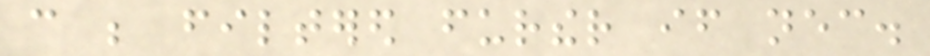can be filtered further if necessary.
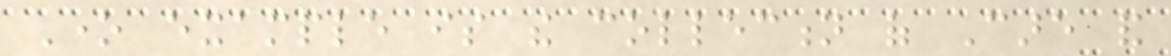One example is the collection of Care and
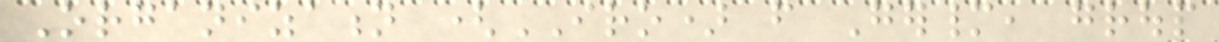Organization (IRO) from Germany, group
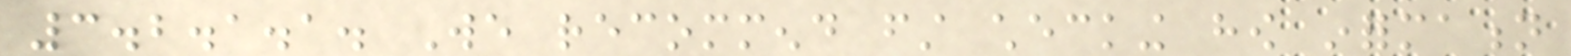3.2.1.1. We recommend first checking how information
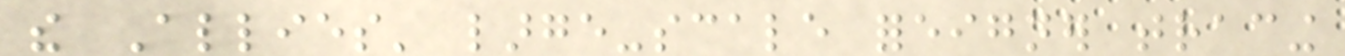the Allies' large-scale foreigner tracing
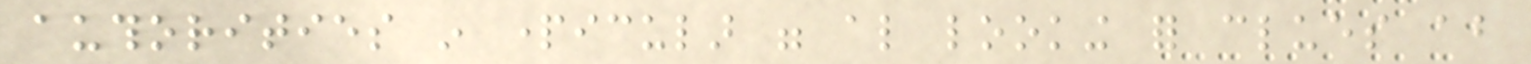authorities in particular were also looking for clues about
